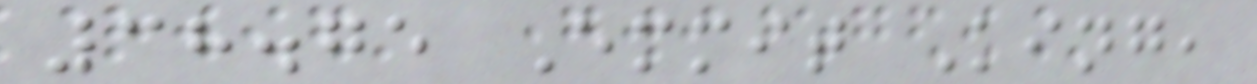38.75 Emmit King,
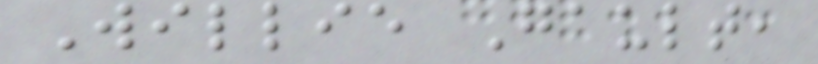Willie Gault,
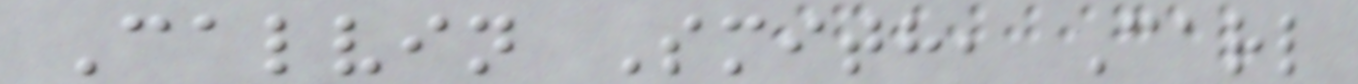Calvin Smith, Carl
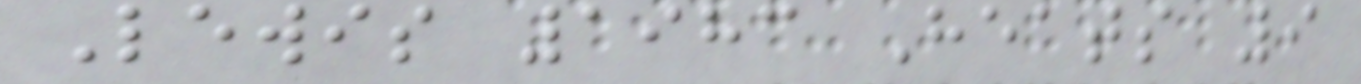Lewis 1983 Heats 9
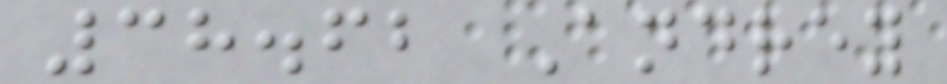38.62 Andrey
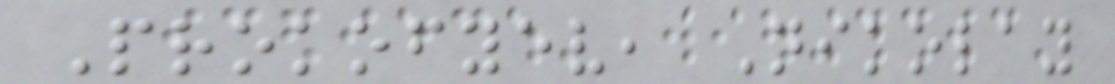Prokofyev, Nikolay
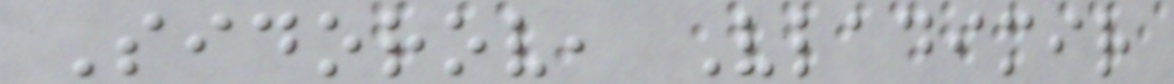Sidorov, Vladimir
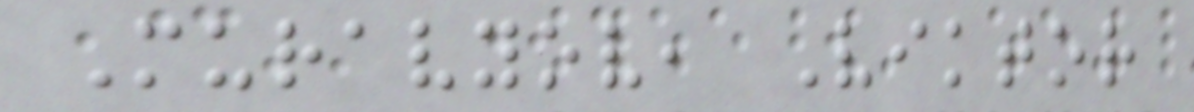Muravyov, Viktor
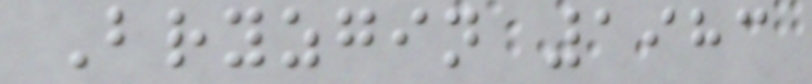Bryzgin 1983
